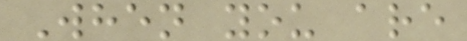When you are
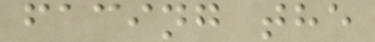facing the
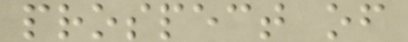prospect of
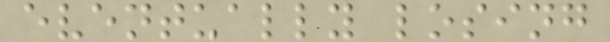eventually losing
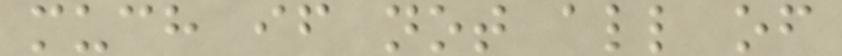much if not all of
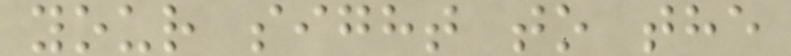your sight to the
